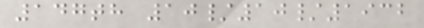147th 10/10/1932
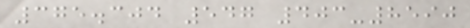375.304 547 403-8590
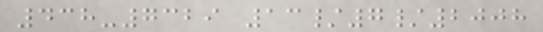438-7329 13/7/2008
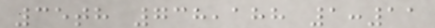35th 738,188 1:11
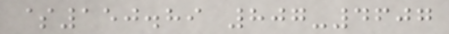$150.89 807-4607
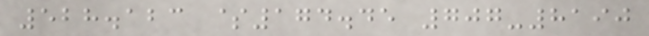528.123 $174.45 707-8190
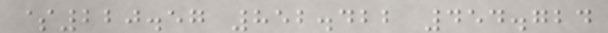$220.57 852.422 454.724
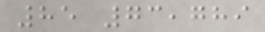85 73,789
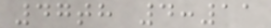47th 4:11
